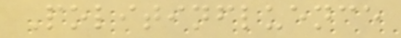Politinfluence
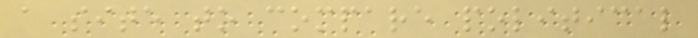a site to compare political
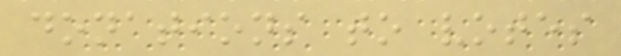donations to votes
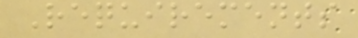Requirements
